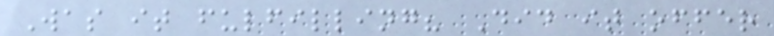Was it fulfilling? Did it offer
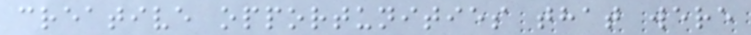creative opportunities that were
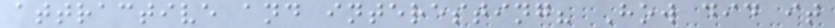attractive and interesting? How did it
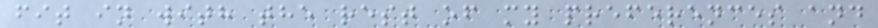fit in with the rest of my preferences and
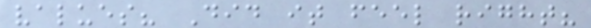values? Did it feel right?
